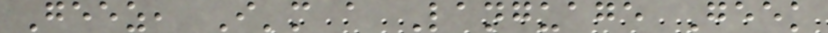Geez, I'm a Language Geek
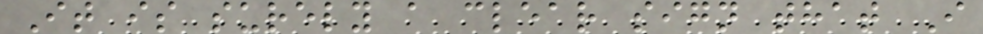It is surely a clear sign that I
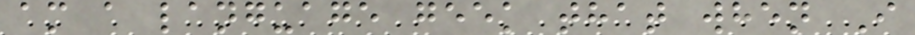am a language geek that when I
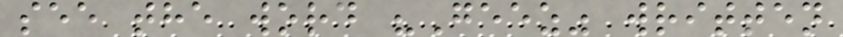see the word "Geez" written
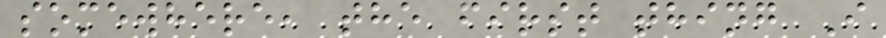somewhere, the first thing I
